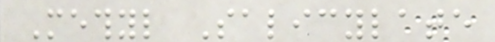Methyl Salicylate
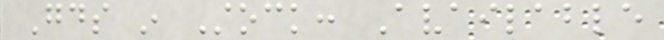Goods in Stock: Available
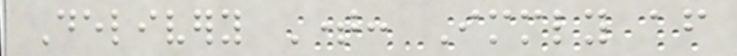Delivery Time: Immediately after
